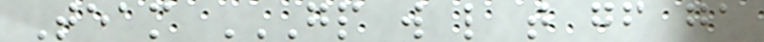Team GP W L T GF GA
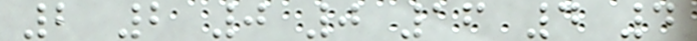2 2 0 0 16 4 4
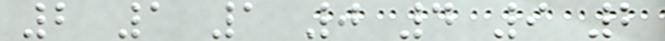2 1 1 0 4 9 2
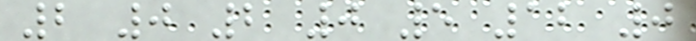2 0 2 0 5 12 0
